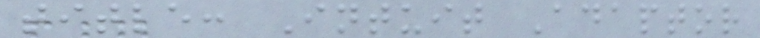title: Intuit Adaptor
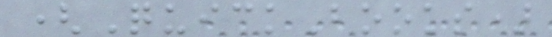(QuickBooks)
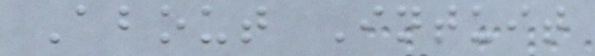About Intuit
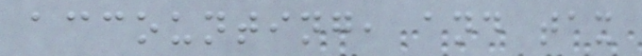accounting, and tax
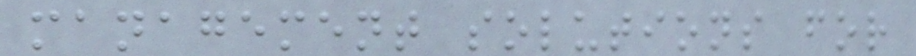management solutions for
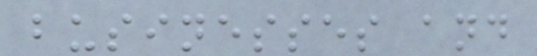businesses and
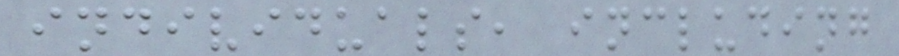individuals, including
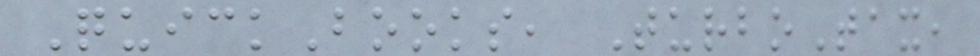QuickBooks, TurboTax,
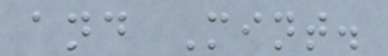and Mint.
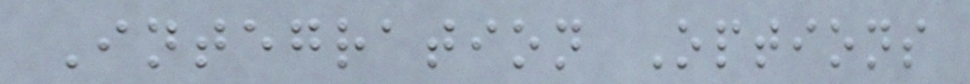Integration Options
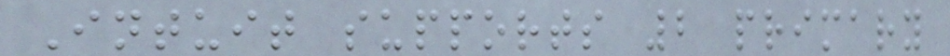Intuit supports 2 primary
